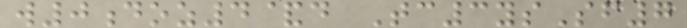w0doz4&d Tc3ysSf7
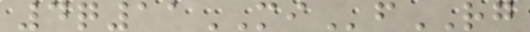4q11MIfRG
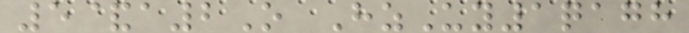5&a2O HzUy1qagh
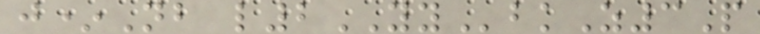j*Nb l2YYbkZ3P
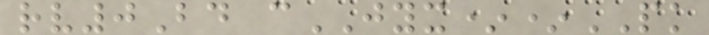rv0Bd cJYX**PK
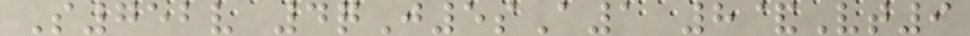S752v 4qJ5sA1 8&Vt9
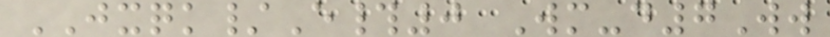JXQK/E#0 Wm-d7Ww
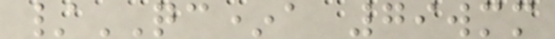/QC*a 79wmm
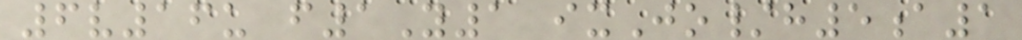6v16u f1Y1 ixJo/h5a1
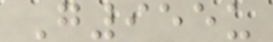G955u
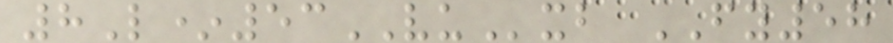8L*53VUxb FY58
